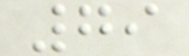79
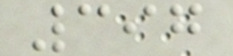397
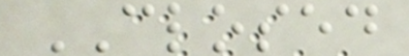CLOSED
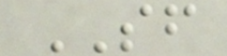SF
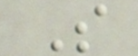S
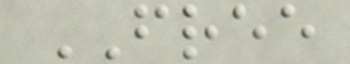FREE
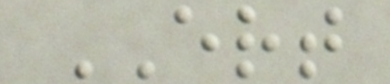ERT
